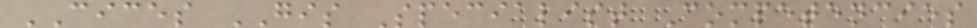CICES GIS Specialist Competencies
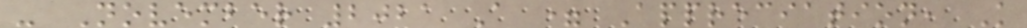- November 2021 A = Appreciation, K
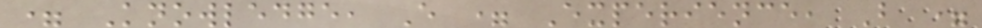= Knowledge, E = Experience, B =
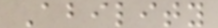Ability
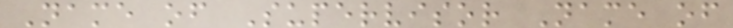Name of Supervisor Name of
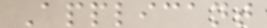Applicant
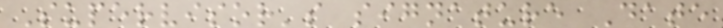Supervisor's signature Date
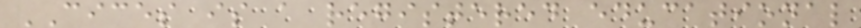CICES is a registered educational
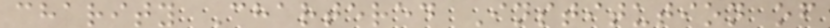charity Chartered Institution of
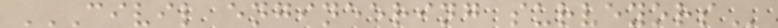CIVIL ENGINEERING SURVEYORS
